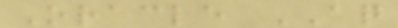Oracle AQ
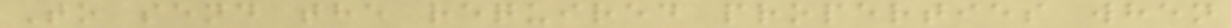To send the required properties when
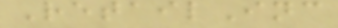RetailInc
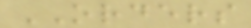ORDERS
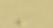'
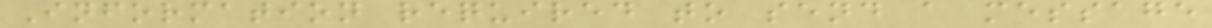Information required to send a message
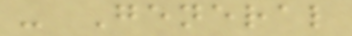- General
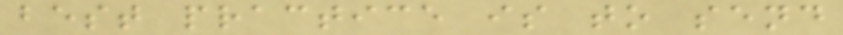best practice is to send
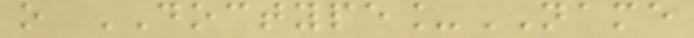o DOCTYPE_NAME
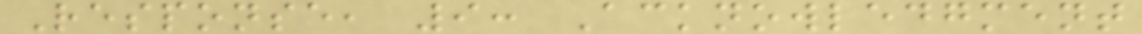Response, 9: Acknowledgment
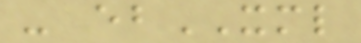- ebXML
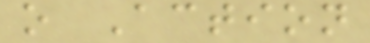o Action
